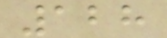128
